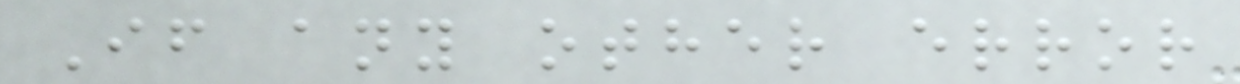If any other error
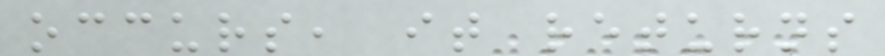occurs, it returns
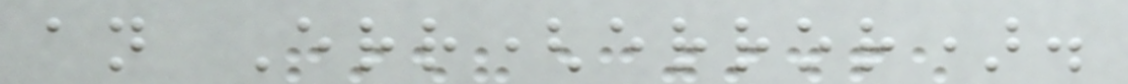an Err(error).
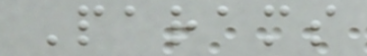Params
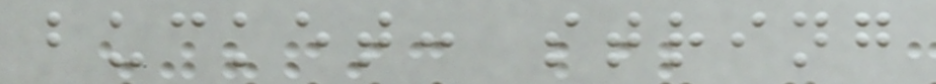bucket: string
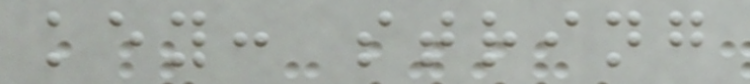key: string
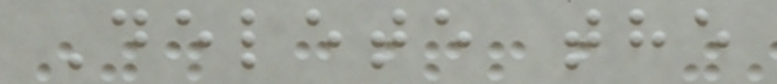Delete the
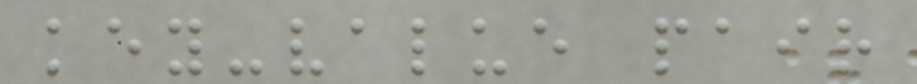key-value pair
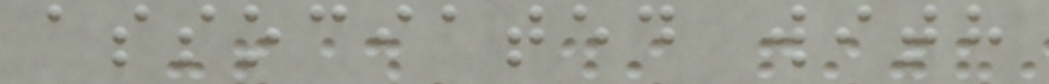associated with
